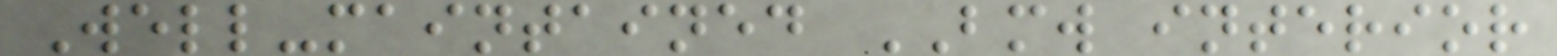Well-maintained BMW interior
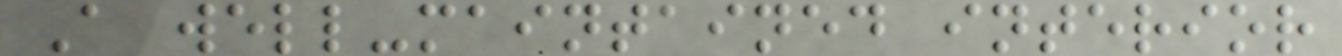A well-maintained interior
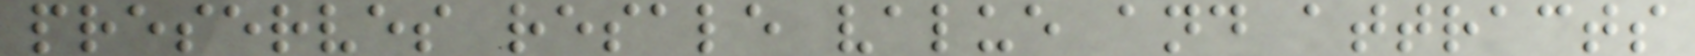preserves resale value and attracts
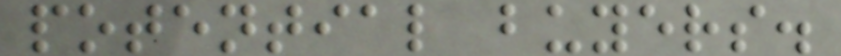potential buyers.
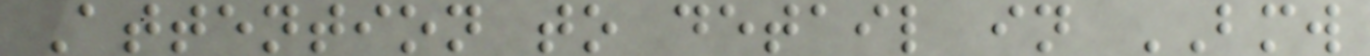Attention to detail in BMW
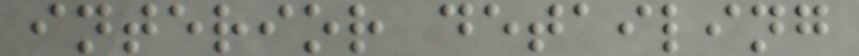interior detailing
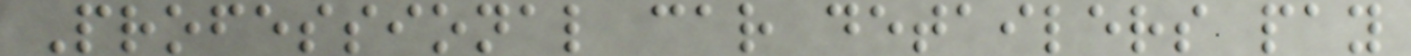Professional car detailers pay
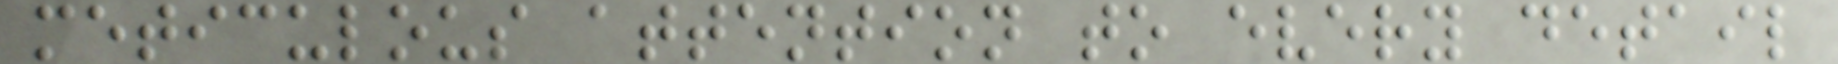meticulous attention to every detail
